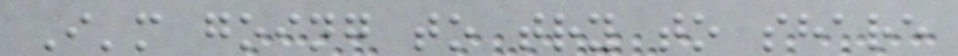I'm going to try to share
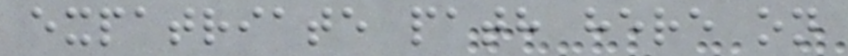expatriate path here on
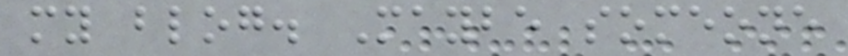my blog. Maybe someone
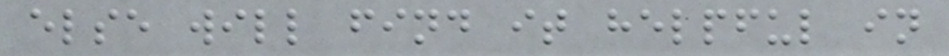else will find it helpful in
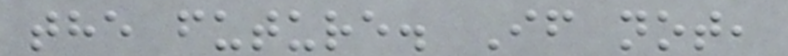the future. If not,
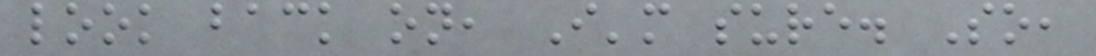look back on, I'm sure. So,
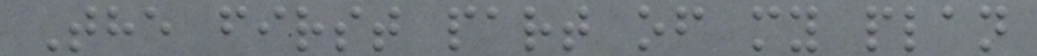The first part of my plan
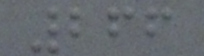266
